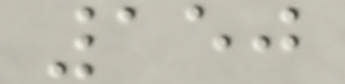150
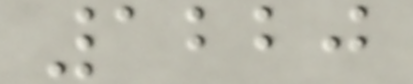1220
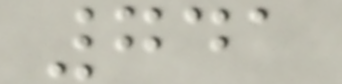741
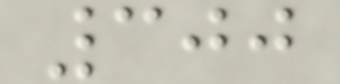300
